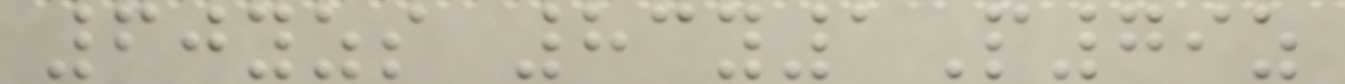60yzs 83y1P79z
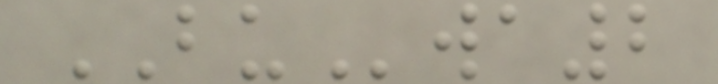BUwa2
